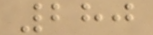280
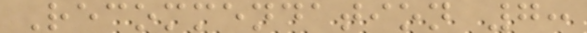Recommendation 7:
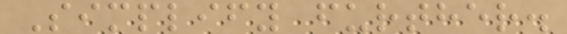Simplify further.
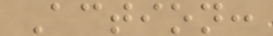Action:
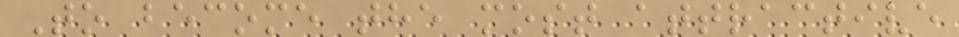To become the most attractive
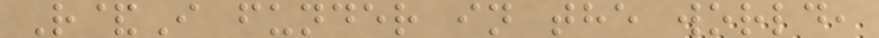R&I funder in the world,
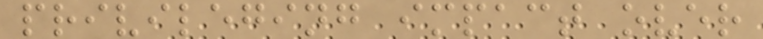privileging impact over
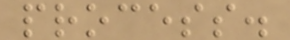process.
